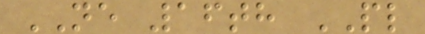NE 16th PL
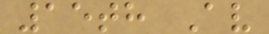15th Av
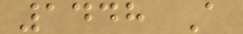1448 A
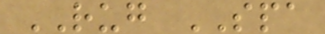RUG SPA
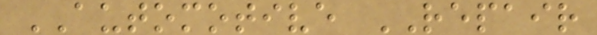AUTOMOTIVE REPAIR
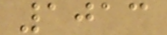1013
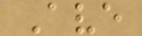Ave
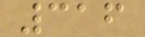316
